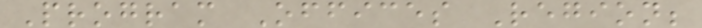Program Offices Region;
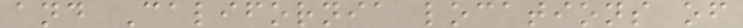and California locations of
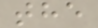the
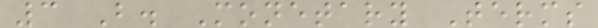3 B. Monetary Terms
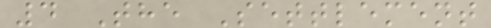4 The Settlement
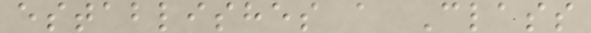establishes a Class
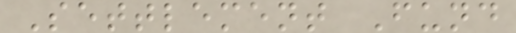Settlement Fund
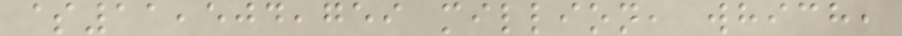$11,504,759 million, which,
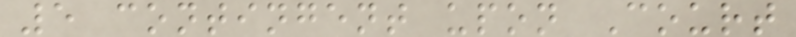5 contingent upon Court
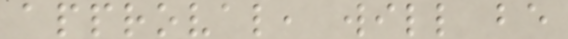approval, will be
